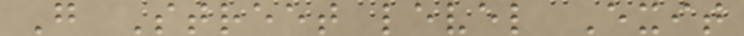G Street level Exit
